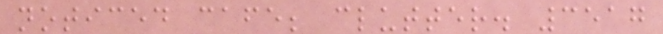noticed cafe; clutter. 3517
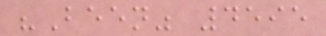"Been" 4595
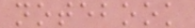notebook
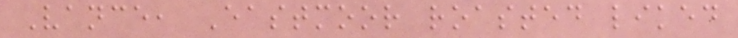Vance, Eastmoor roasted liked
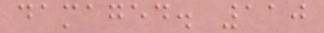damaged. 110
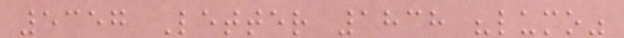5357 Letter 1838 "lumo"
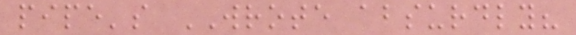pipe's WROTE absurdly?
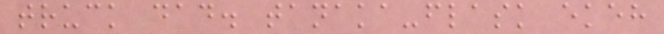truck dad. tanaka-flask ekeh
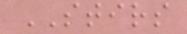STIRS
